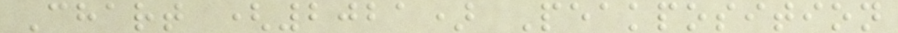Chart (2021) Peakposition
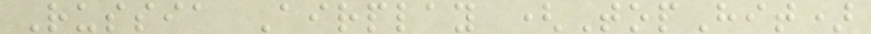Russia Airplay (TopHit)
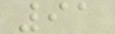91
